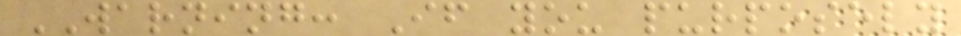WARNING: If you purposely
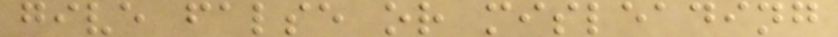give false or misleading
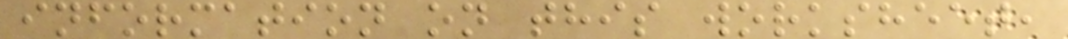information on this worksheet,
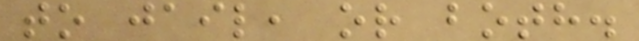to jail, or both.
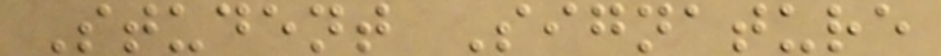Student Signature
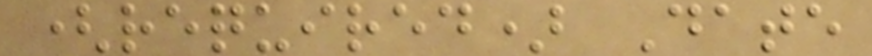(required) Date
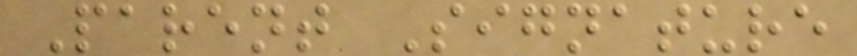Parent Signature
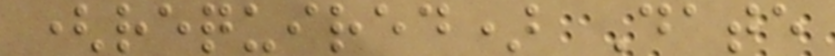(required) Date
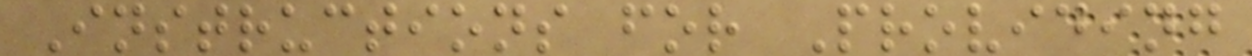Instructions for Providing
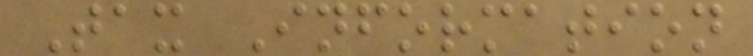Tax Information
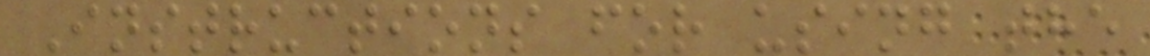Instructions for using the
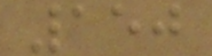150
